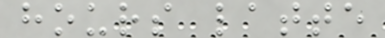hours latte
